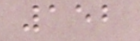152
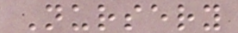Nursery
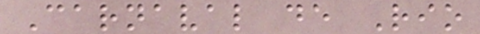Carnaval de Rio
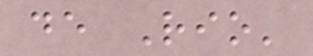de Rio'
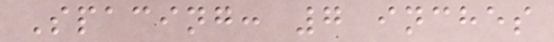Spacing: 7 inches
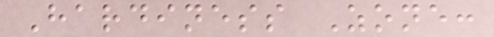Hardiness Zone:
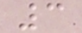3
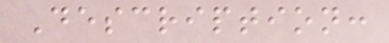Description:
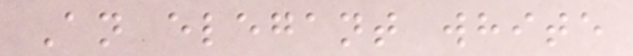An elegant white
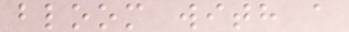bloom with a
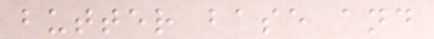butter base and
